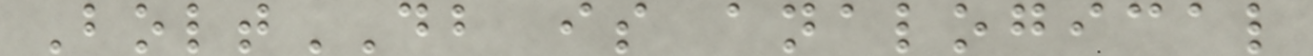BoltDB is analogical
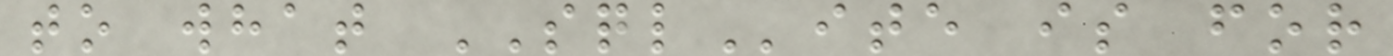to what SQLite is for
